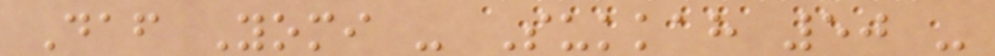Daf Yomi - Sukkah 50 -
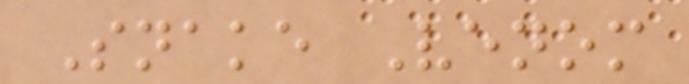Snake Venom
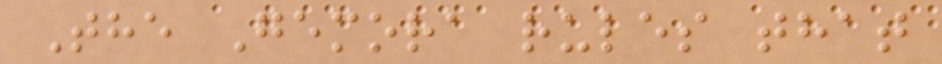The Gemora rules that
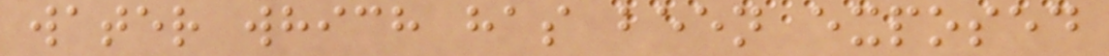water which has been exposed
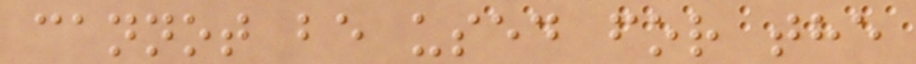cannot be used for the
